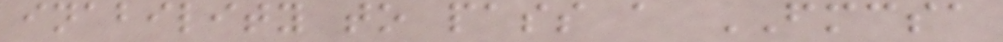inability to pass a FMCSA
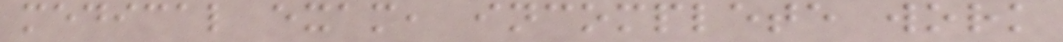medical exam, incomplete work
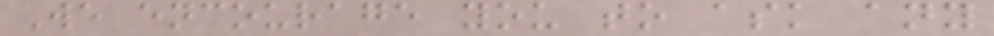We encourage you to ask any
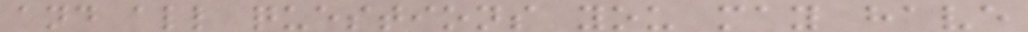and all questions you may have
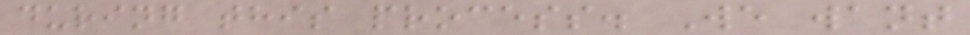during this process. We want
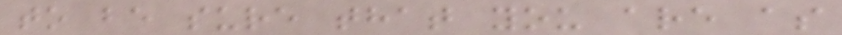to be sure that you are as
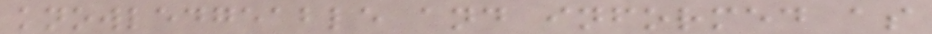knowledgeable and informed as
